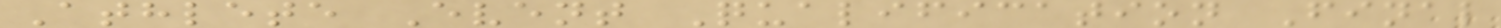Athlete Event Qualification Final
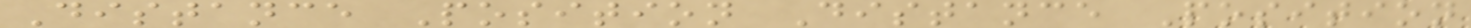Distance Position Distance Position
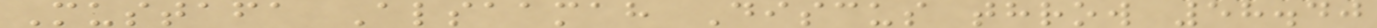Mustafa Alsaamah Discus throw 58.40
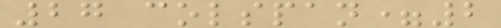27 colspan=2
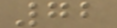72
